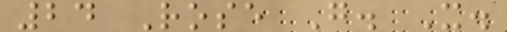24 Rose G. X.
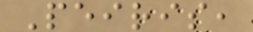Peiris,
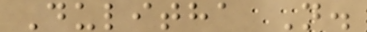Dulitha N.
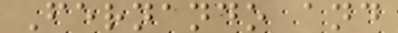Fernando and
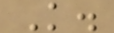K.
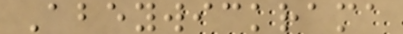Abeywickrama
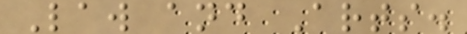Law and Arts.
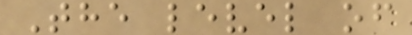The level of
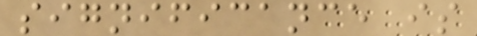significance is
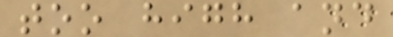too high and
